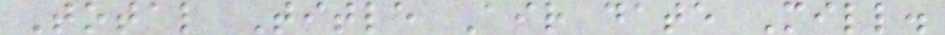Total Title Air date Mill.
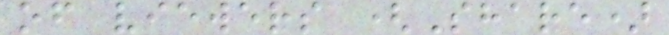of viewers (Share)
